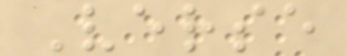Verse
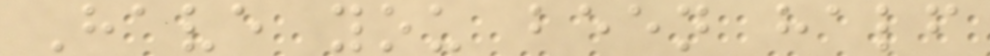Have you been half
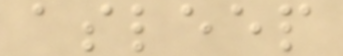asleep
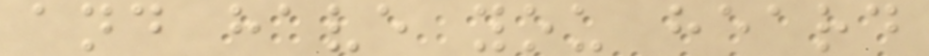and have you heard
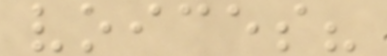voices?
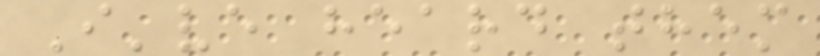I've heard them
